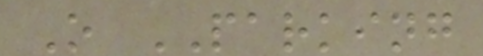O PARKING
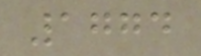1774
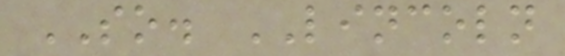SO. LINCOLN
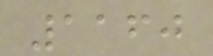1160
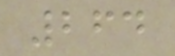264
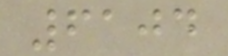6104
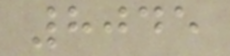8045
